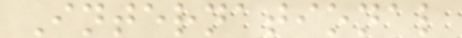International
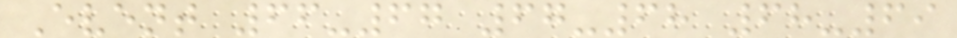Event 66-67 67-68 68-69
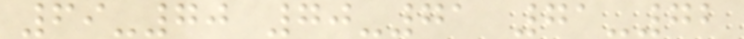69-70 70-71 71-72
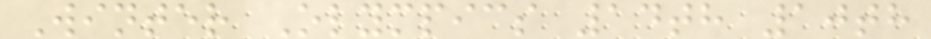Winter Olympics 14th 10th
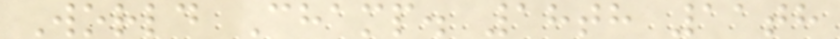World Champ. 18th 11th
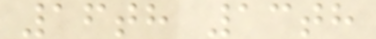16th 13th
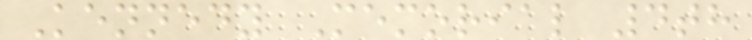Kennedy Memorial 4th
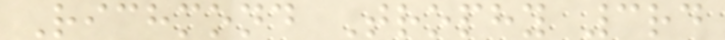Richmond Trophy 3rd
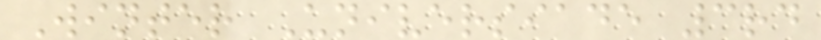Winter Universiade 3rd
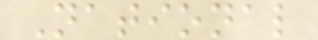National
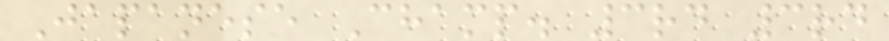Japanese Champ. 3rd 3rd
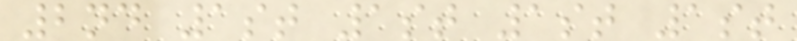2nd 1st 1st 1st 1st
